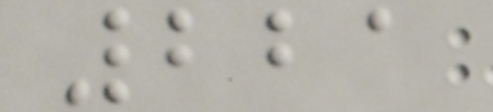221
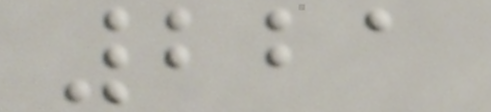221
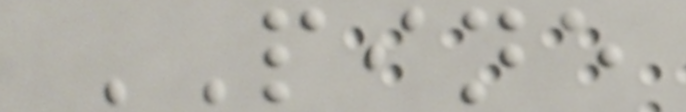PINE
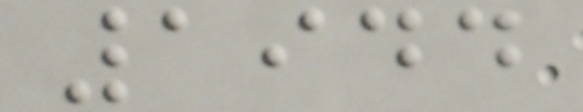1944
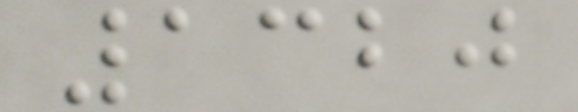1320
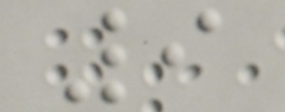9
